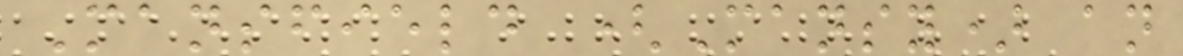Mansfield (Mansy) an
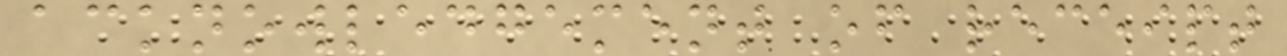acknowledgement of receipt
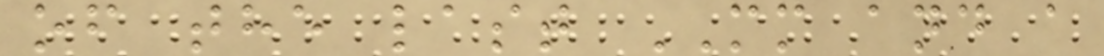of the last MM and a
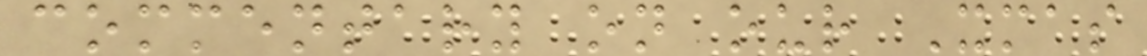commentary on our Xmas
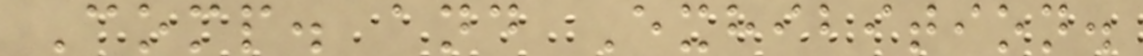Comp. and Exhibition.
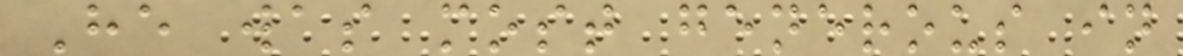He was most generous in
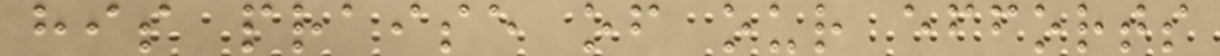his praise of our efforts
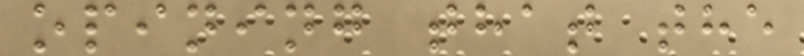opining that the
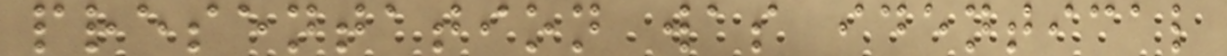presentation was identical
